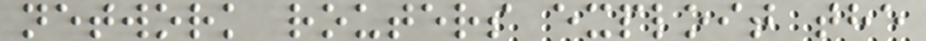network routers exploit the
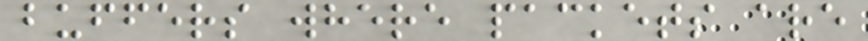buffers where packets are
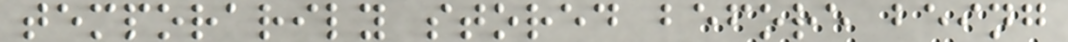temporarily stored before being
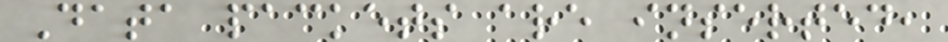Data packets are inserted,
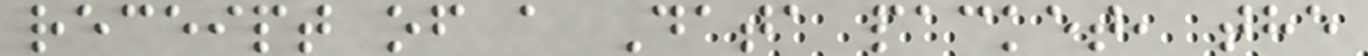receipt of a Data packet, the
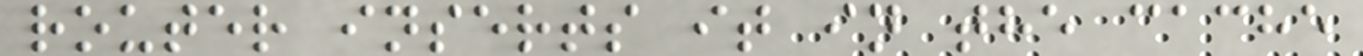router inserts it in the cache
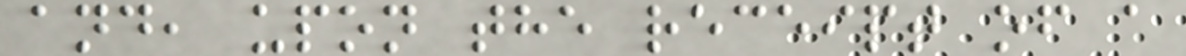and, upon the receipt of a
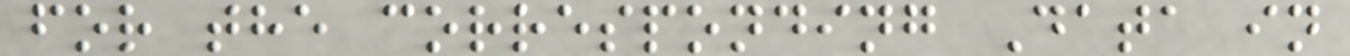for the corresponding Data in
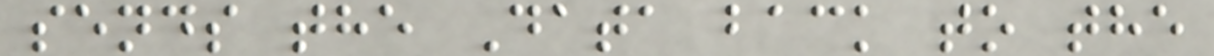sends the Data back to the
